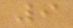9
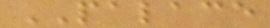PALACE
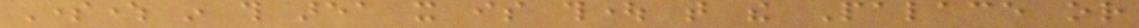Somewhere in this area it is thought that the Palace or
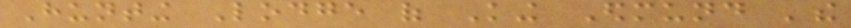Hunting Lodge of King Edmund 'the
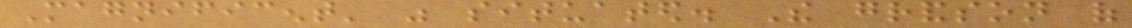Magnificent' was situated. The grandson of
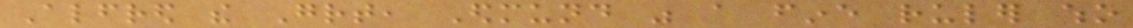Alfred the Great, Edmund was a fine ruler who
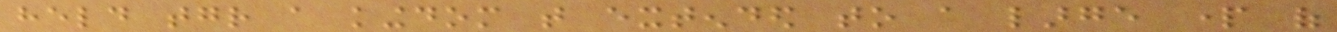held together a kingdom that extended to a large part of
